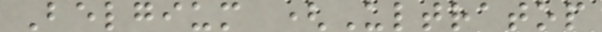Belgium (Ultratop
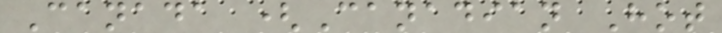Canada (Canadian Hot
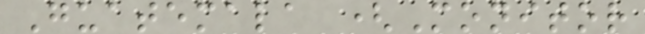Guatemala (Monitor
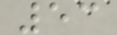53
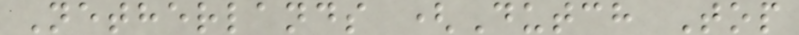Netherlands (Dutch Top
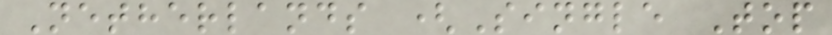Netherlands (Single Top
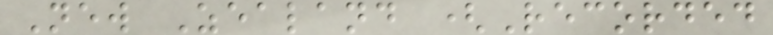New Zealand (Recorded
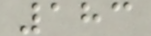183
